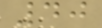40
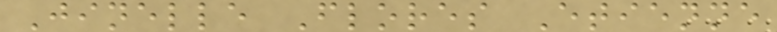Jinelle Flores Etienne
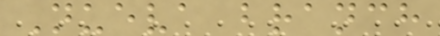Nueva branch
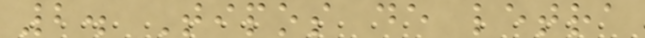2. Tipos de letra
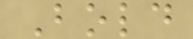Bold
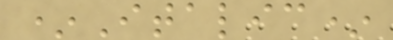*Italic*
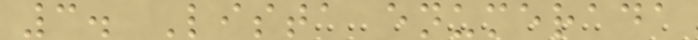3. Lista enumerada
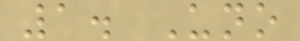1. Uno
